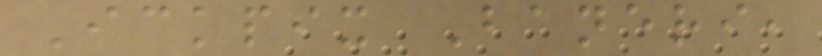Ickpix Baneri,
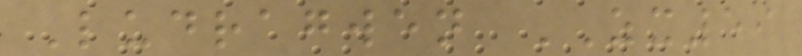Ludragwen ZX59
